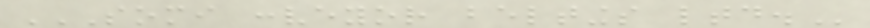SOMI CONVEYOR BELTINGS LTD.
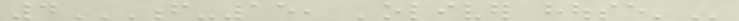4F-15, 'OLIVER HOUSE'
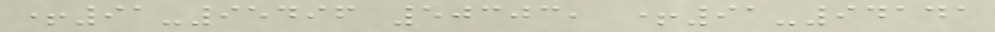+91-95496 50303, +91-94141
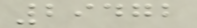29472
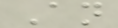An
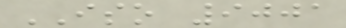ISO 9001
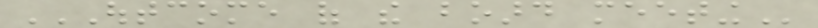OUTCOME OF THE BOARD MEETING
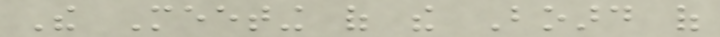The Meeting of the Board of
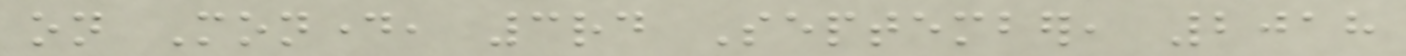on Monday, 3rd September, 2018
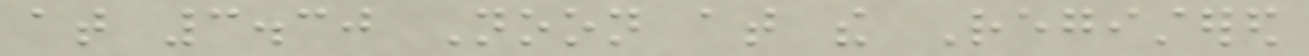at 3.30 Noon at the Registered
